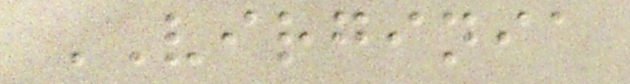VIRGINIA
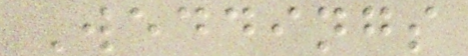Weddings
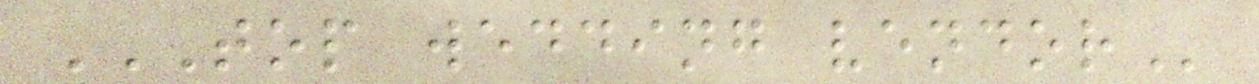TOP WEDDING VENDOR
